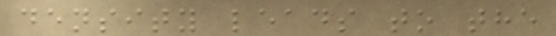density leads to the
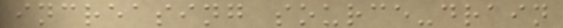increasing source-drain
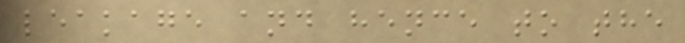leakage and hence to the
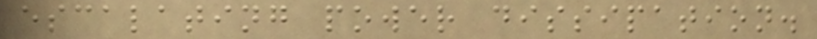escalating power dissipation.
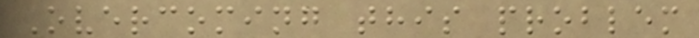Overcoming this problem
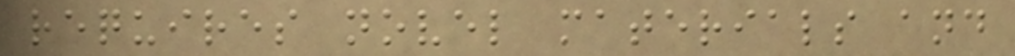requires novel materials and
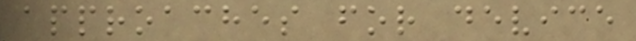approaches for device
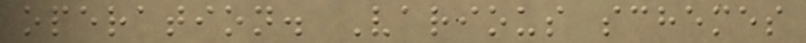operation. Various schemes
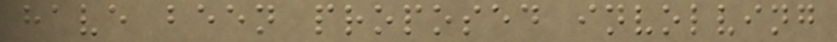have been proposed involving
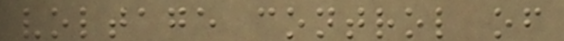voltage control of
